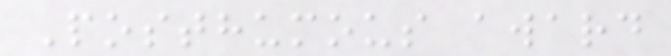Posthumous award
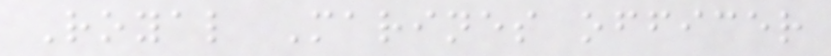Royal Marines officer
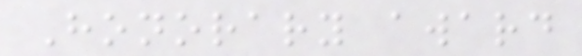Honorary award
